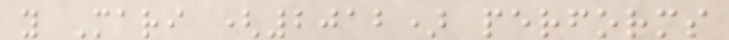y Mari (2012) performs
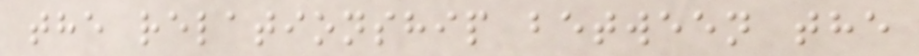the relationship between the
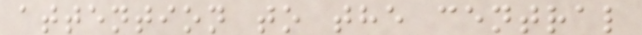attention to the central
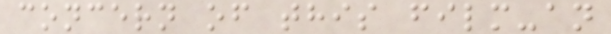concern of this film-an
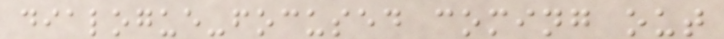dialogue-focused coming out
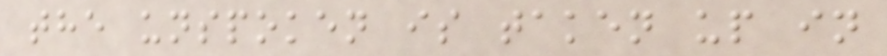the unspoken is taken up in
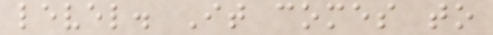level. It comes to
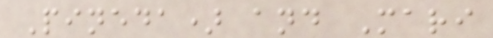Pineda) and Mari
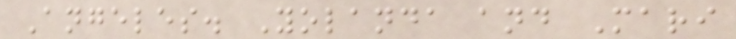Angeles. Yolanda and Mari
